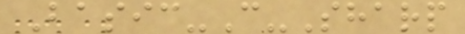Basic-C-Sharp
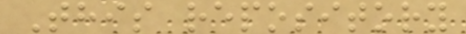This repository
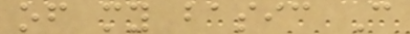of my basic C
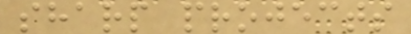sharp projects
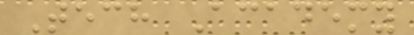Tech Academy
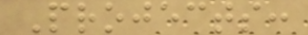Projects:
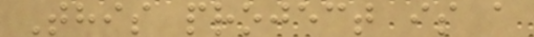This project is a
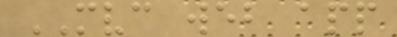MVC web app
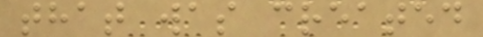that was created
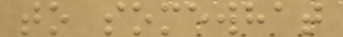to somewhat
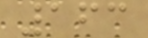163
